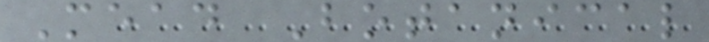Mead Botanical
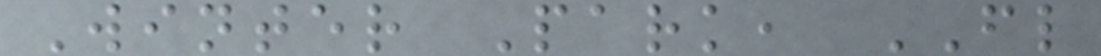Winter Park, FL
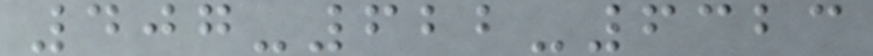407-622-6323
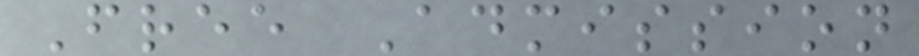Free Admission
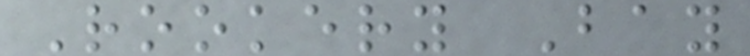Rookery Bay
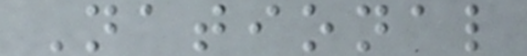National
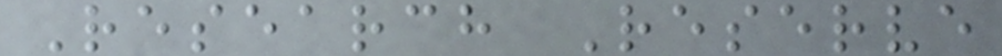Research Reserve
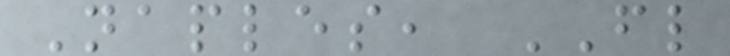Naples, FL
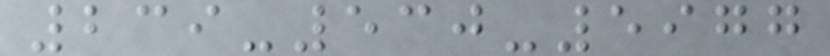239-530-5977
